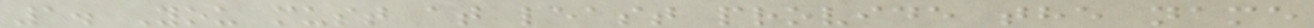1. You must at least provide the name
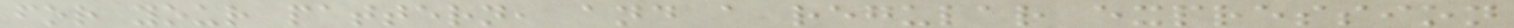for your pattern, and a regular expression
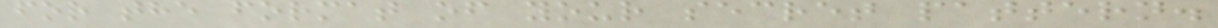for the format of your secret pattern.
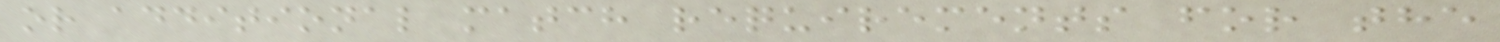or additional match requirements for the
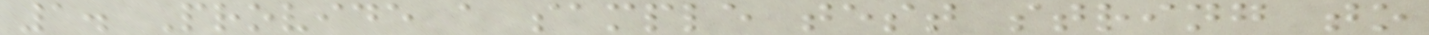1. Provide a sample test string to
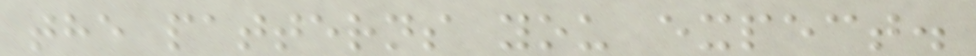the patterns you expect.
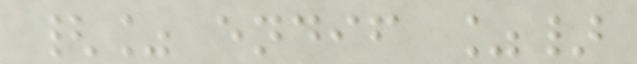{% endif %}
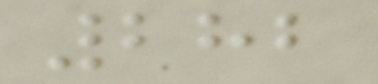282
